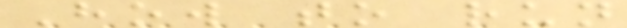How to run
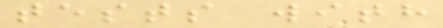tests with
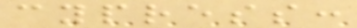cypress:
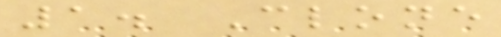1. Clone
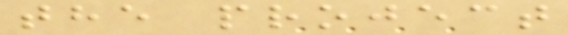the project
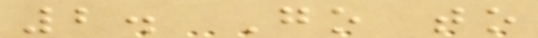2. Go to
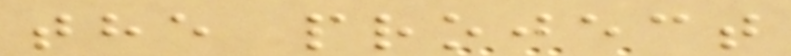the project
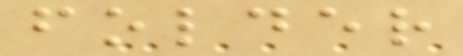folder
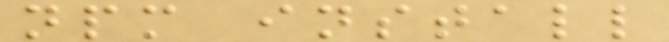npm install
